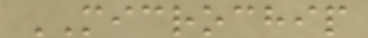MICROCHIP
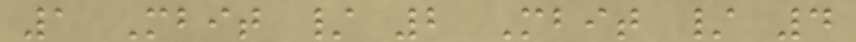1 Mbit / 2 Mbit / 4
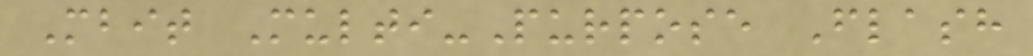Mbit Multi-Purpose Flash
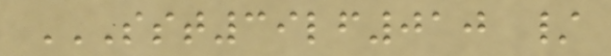SST39LF010 /
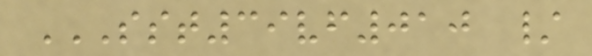SST39VF010 /
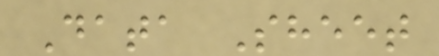Data Sheet
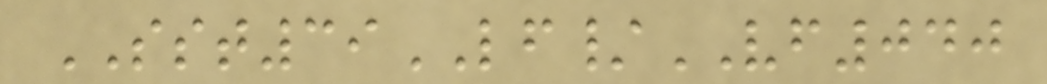SST39LF/VF040
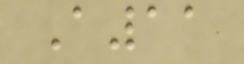A11
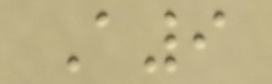A9
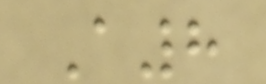A8
